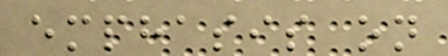emphasis on
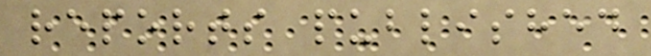reports published
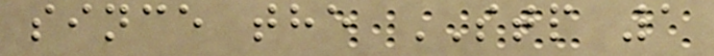since the STP 1
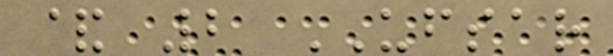& 2 UFSAR
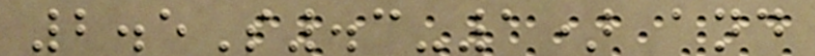2.5S.3-1) and
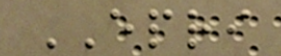EPRI
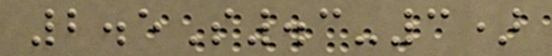2.5S.3-3)
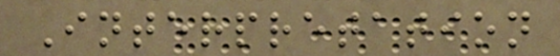Interpretation
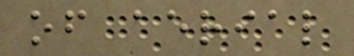of aerial
